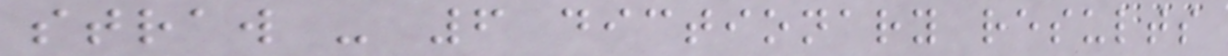straw - 6 dictionary results
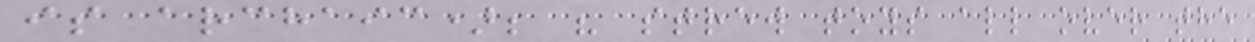is archaic); " strew toys all over the
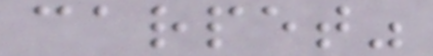carpet"
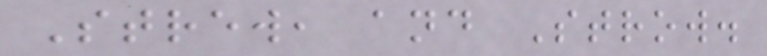Strew, and Strow.
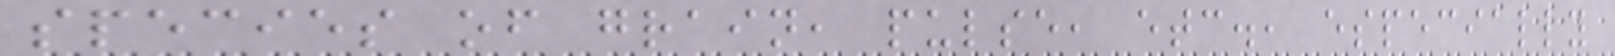species of grain, pulse, etc., especially
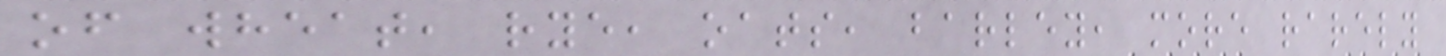of wheat, rye, oats, barley, more rarely
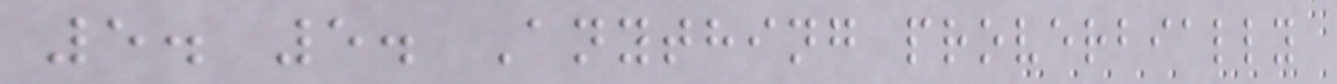5. 5. Anything proverbially
